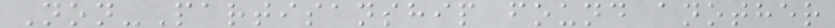Non-Partisanship found another
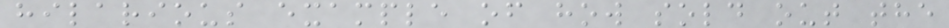hilarious example of how sold out the
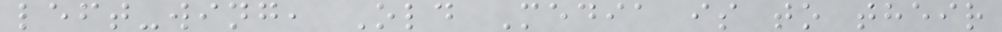left-wing, Old Media is to their
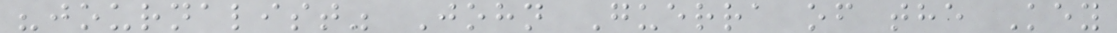"journalist" John Guerra of the Key
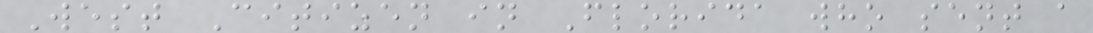West Citizen in Florida who sent a
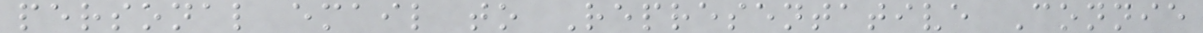personal email to Representative Connie
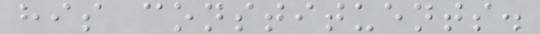his constituents.
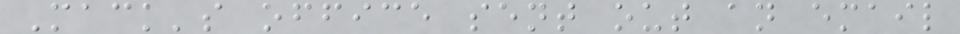Mack's office sent out an email
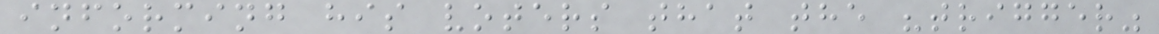informing his voters that the "trigger"
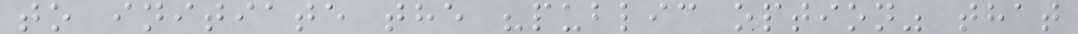to initiate the "public option" that
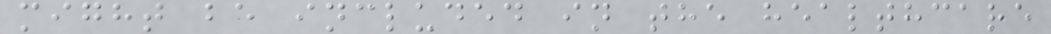might be included in the healthcare
